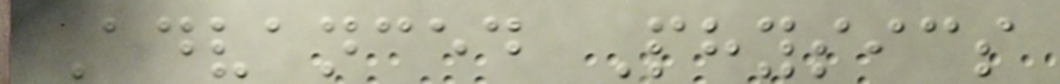Advanced Physics
